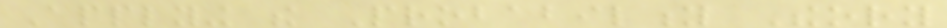Applying the Probability Theory
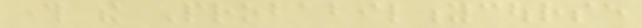through the Probabilitycourse
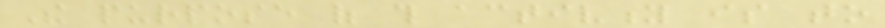The purpose of this activity is to
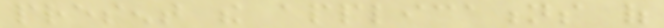present the applications of
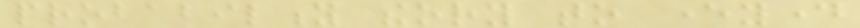probability theory to everyday
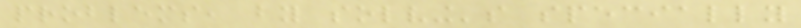problems, by solving's specially
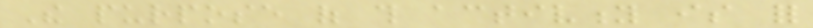The purpose of this activity is for
